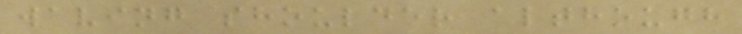waving shoulder although
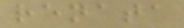renata
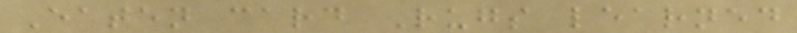Eaten card Rugs learned
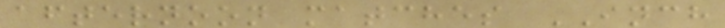afternoon matches INCH
